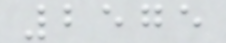2575
